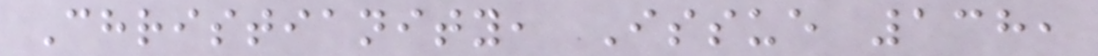Christianity, Issue 138,
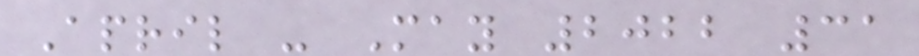April - May 2022 31
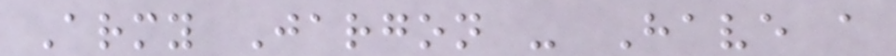Army Jargon - Have a
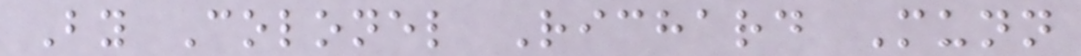By Colonel Richard Munn
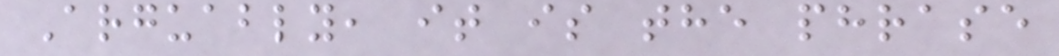Arguably, it is the phrase
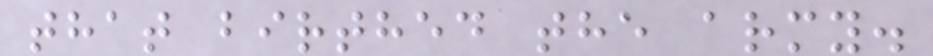that birthed the army.
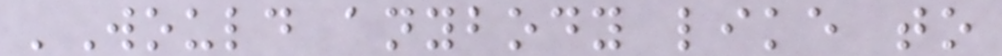'Would anybody like to
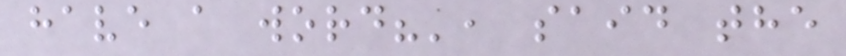have a word?', said the
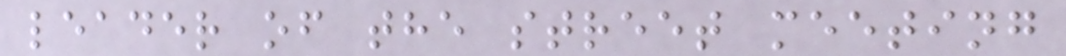leader of the street meeting
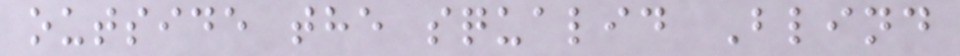outside the squalid Blind
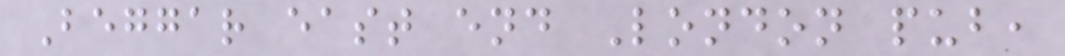Beggar east end London pub,
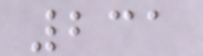231
